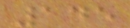145
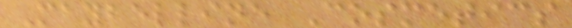Maybelline Cosmetics
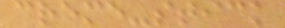creme-stick
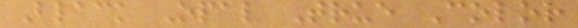Black Opal True Color
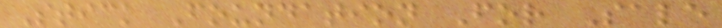Stick Foundation For Sale
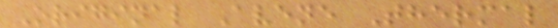Original Avene Thermal
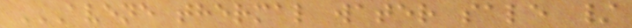AVENE THERMAL WATER SALE /
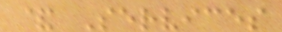& Services
